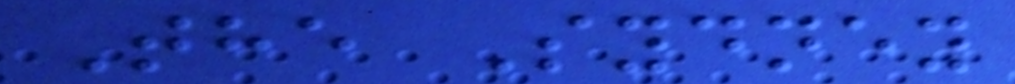The Sydney
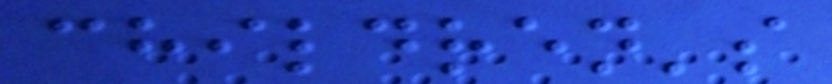children's
